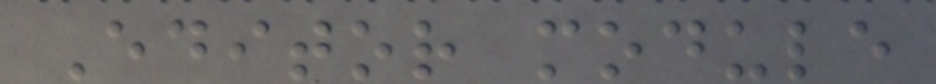Editor module
